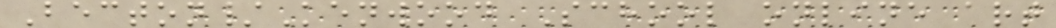Becton/Kenwood School online art
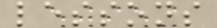lessons
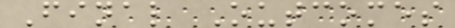Final Outcomes
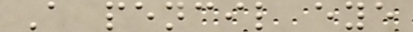A pencil eye
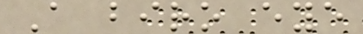A biro eye
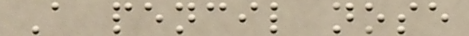A pencil nose
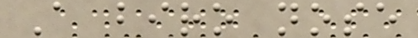A biro nose
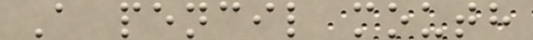A pencil mouth
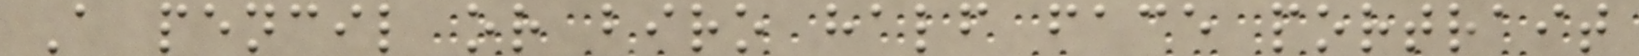A pencil or biro half face portrait
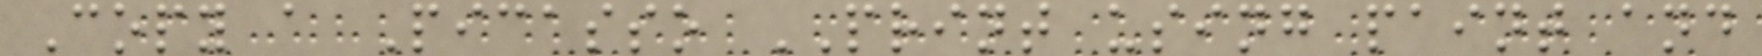Copy a Picasso PRINT using paint and
